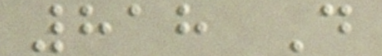818 D
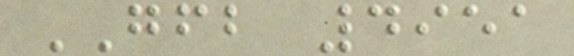GFB 4951
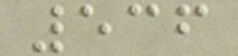536
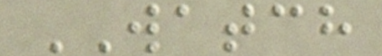WATCH
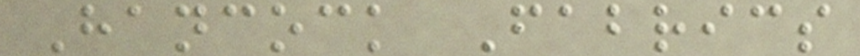Hancock Fabrics
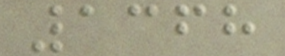1368
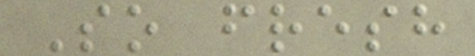So fresh
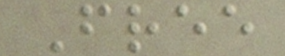Free
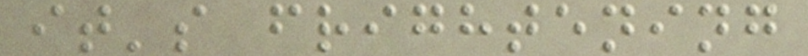it's frightening
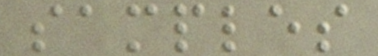samples
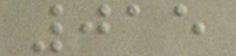015
